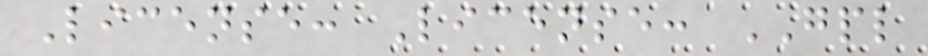License: License: GPL
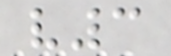v3
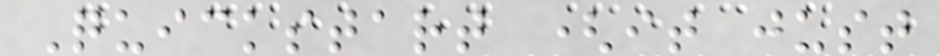Quickstart (it just
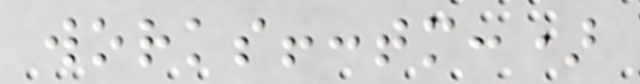works!:tm:)
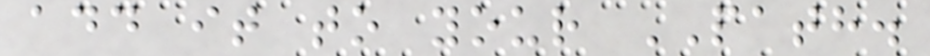add it to your PATH.
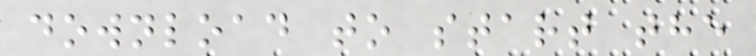download to start the
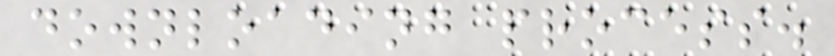downloading process.
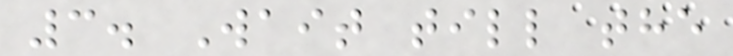3. Wait till the
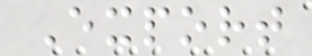Export
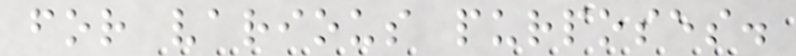for various purposes.
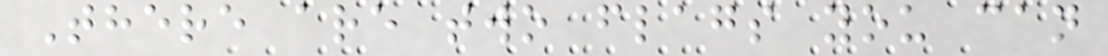There are two flags you can
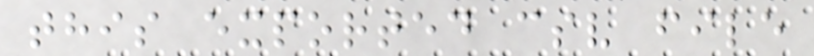this exported csv file
